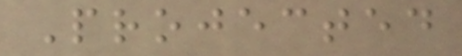Projected
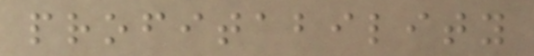profitability
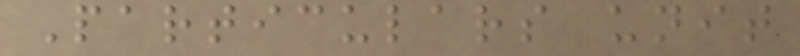Particulars unit
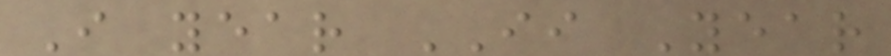I year II Year
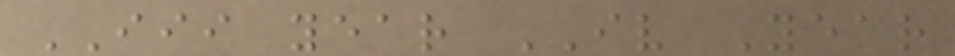III year IV Year
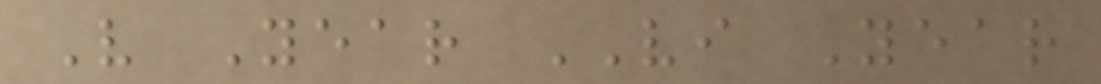V Year VI Year
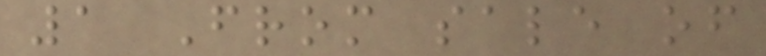1 From sale of
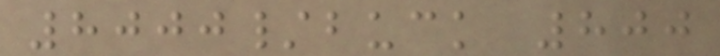8000/buck 800
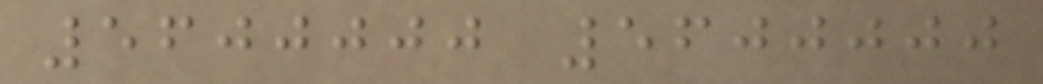5600000 5600000
